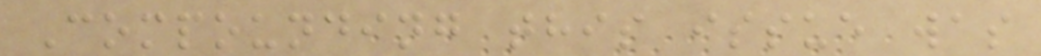Compounding this issue was
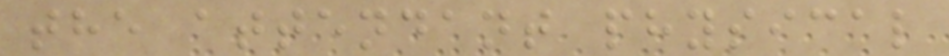the attendant physical
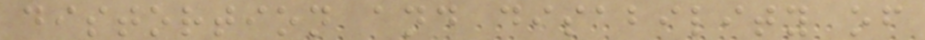distortion and disability of
